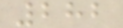282
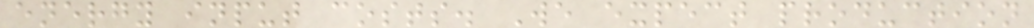energy input costs. We expect production
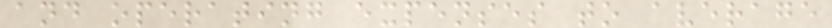and operating expenses to average
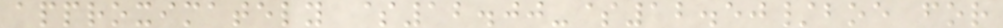approximately $12.00-$12.50/boe for
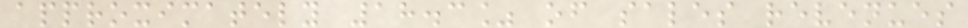approximately 18.3% of sales revenues
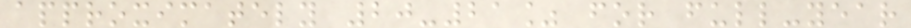approximately 20-21% for full-year
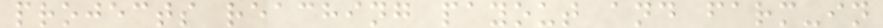projects reaching payout and farm-in
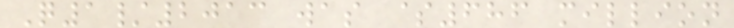Q1/2013 was $686 million
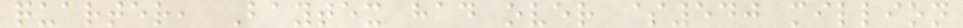quarter, Baytex had over $540 million
